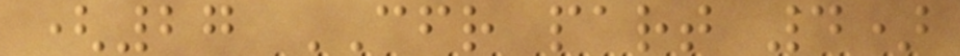(27 CFR part 4)
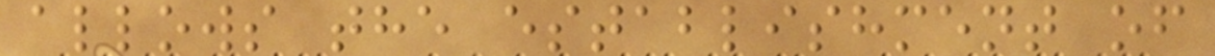allows the establishment of
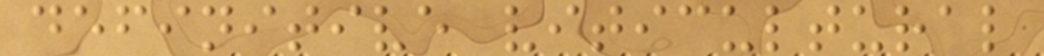definitive viticultural
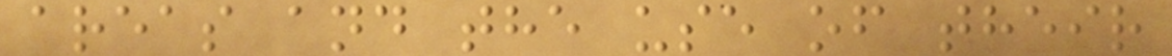areas and the use of their
